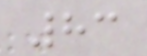83
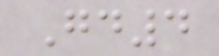Gd4
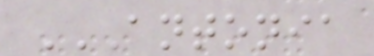ANTONIA
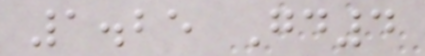1.25 Gd4
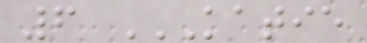6 KATIE
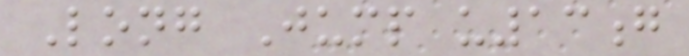Long Jump u13g
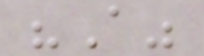"A"
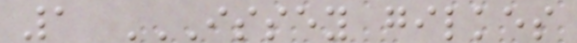1 ISSEY GILKES
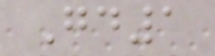Gd1
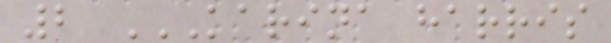2 KARINA HARRIS
